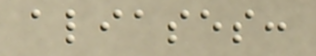aliases:
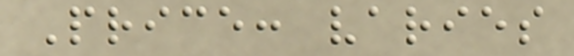Price: varies
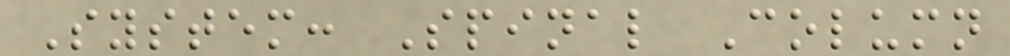System: Spinal Column
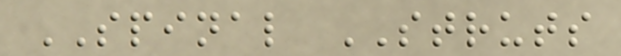SPINAL STRUTS
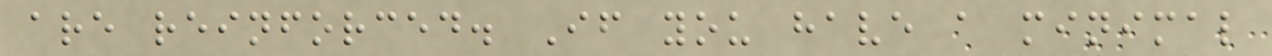are reinforced. If you have a minimal
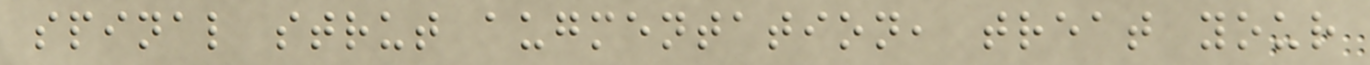spinal strut augmentation, treat your
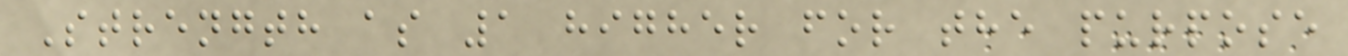Strength as 1 higher for the purpose
